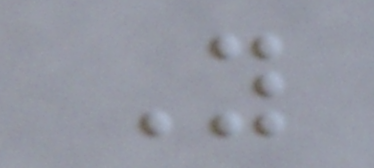Y
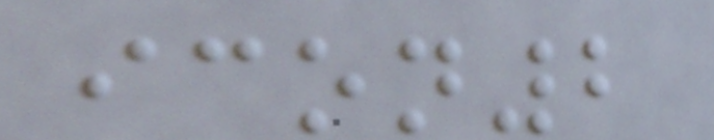icon2
